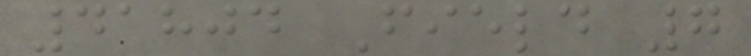41804 Field 7
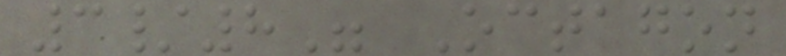3/8" Octagon
